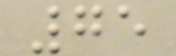75
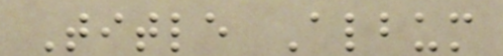Title Album
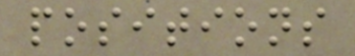positions
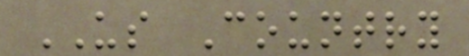US Country
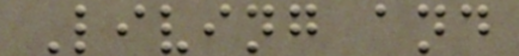Living and
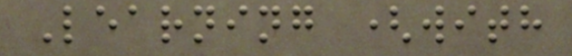Learning (with
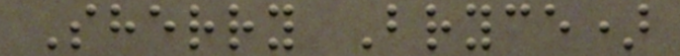Sherry Bryce)
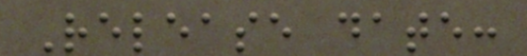Release date:
